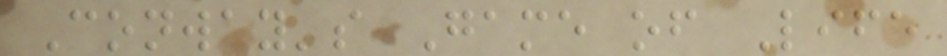Conway's Game of Life
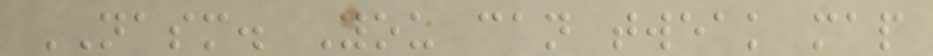NASM. You can tweak map
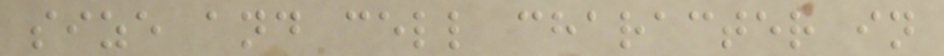size and cell character in
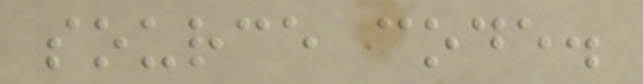source code.
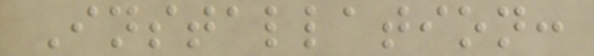Installation:
